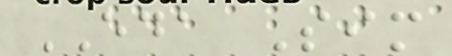EDA Sim
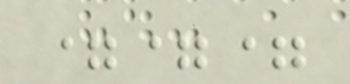===
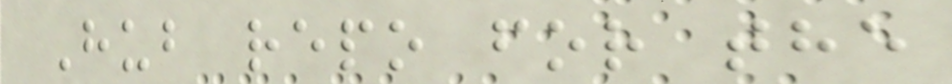Hub repo for the
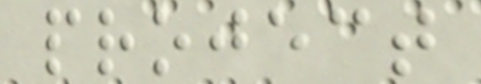project
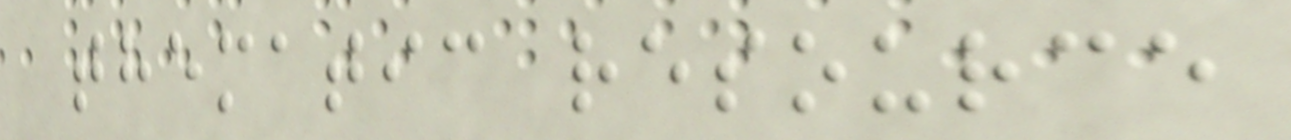thematic resource
